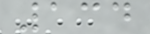134
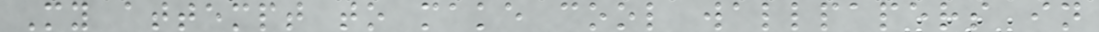My attempt to make cool wallpapers in
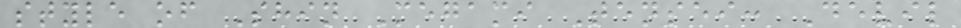style of Shin Megami Tensei: Devil
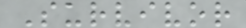Survivor
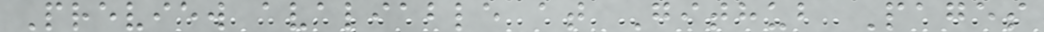Preview avaliable at Github Pages
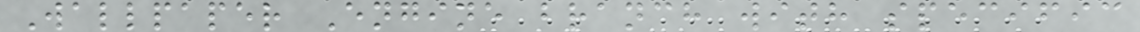Wallpaper Engine branch with specific
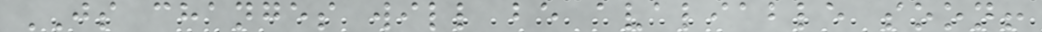JS changes will be avaliable soon!
